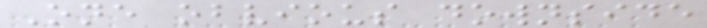One obvious downside
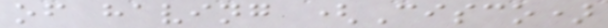of having (Cisco)
